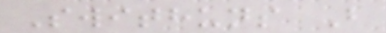Swithuns B
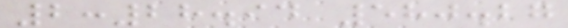2:28.94 580.27
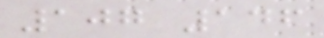107 146
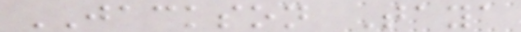JACKSON Taya
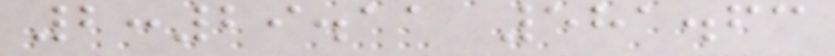2:29.11 581.63
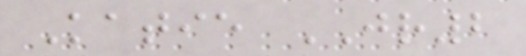Katie JR2
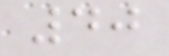40
